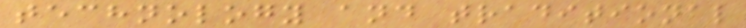technology and traditional
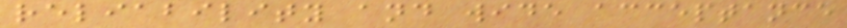reliability and wide acceptance
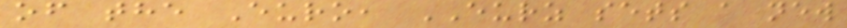of the Euro, EURZ sets a new
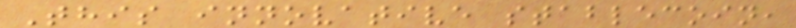This innovative stablecoin,
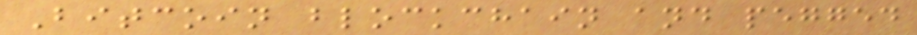Bitcoin blockchain and pegged
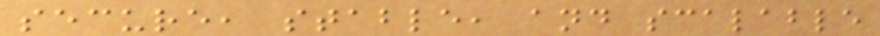secure, stable, and scalable
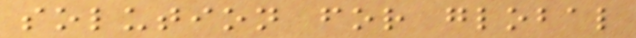solution for global
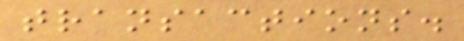transactions.
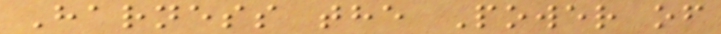Harness the Power of
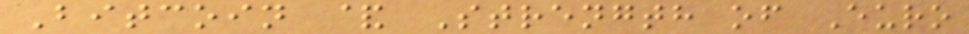Bitcoin & Strength of Euro
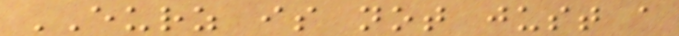EURZ is not just a
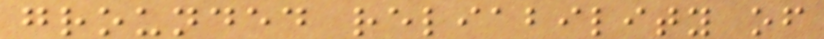grounded reliability of
